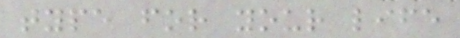type for your life
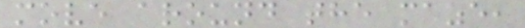move around the maze,
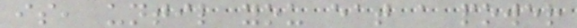is, until you eat a power
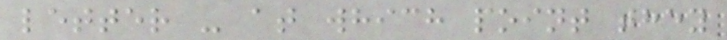letter - at which point they
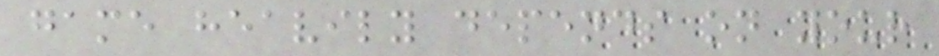game heavily depends on your
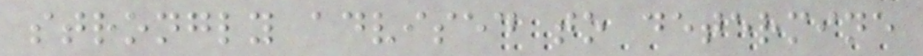strongly advised to determine
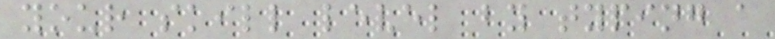your skill level by typing a
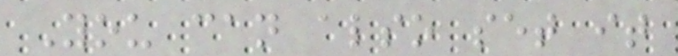You can also set it
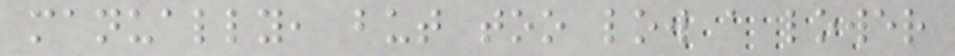manually, but too low a lower
